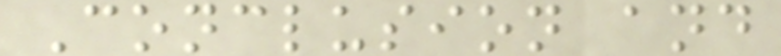Conclusion and
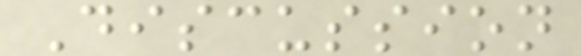Discussion
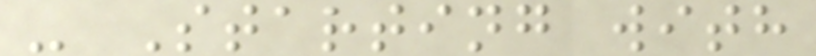- Starting with
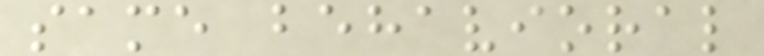same behavioral
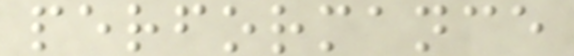performance
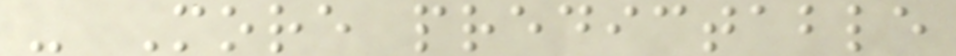- More predictable
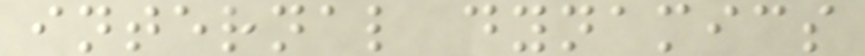internal dynamics
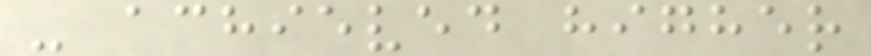- achieved higher
